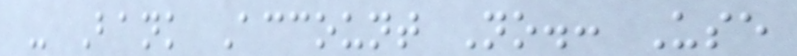- Bank Account No.: Use
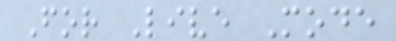For Live Mode
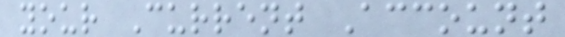your Current Account
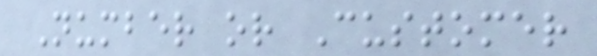Number or Customer
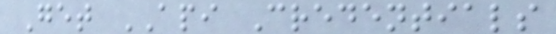Get API Credentials
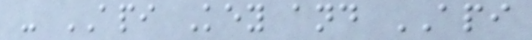- API Key and API
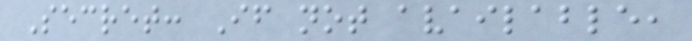Secret: If not available,
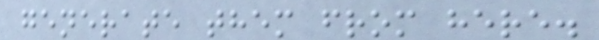generate them from here.
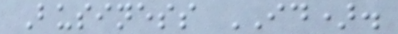Business ID).
